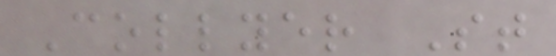Collyer St
